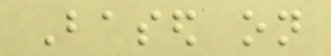Based on
